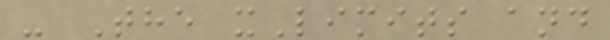- The xLimits and
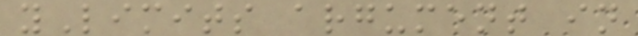yLimits argument in
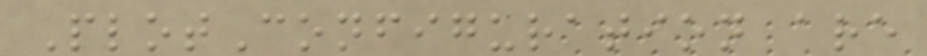PlotConfiguration are
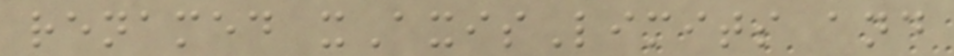renamed xAxisLimits and
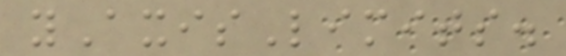yAxisLimits.
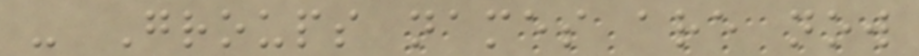- Groups names are now
